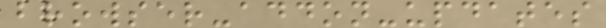browser-addon-updates
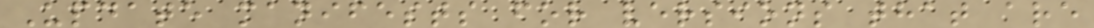Update manifests for versions that are
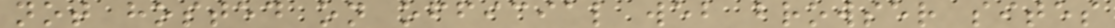not hosted on official web browser sites
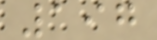197
